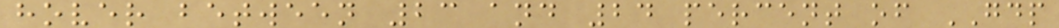hover between 23 and 24 percent of GDP
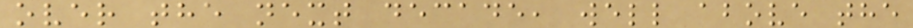over the next decade, well above the
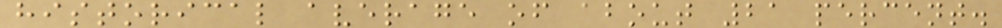historical average of about 21 percent.
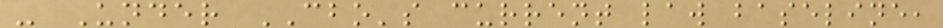- Under CBO's current law baseline,
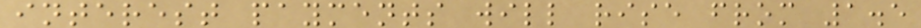interest payments will rise from 1.5
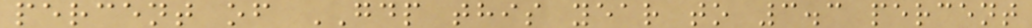percent of GDP this year to 3.3 percent
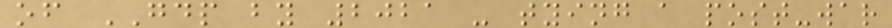of GDP by 2021 - tying a post-war
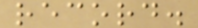record.
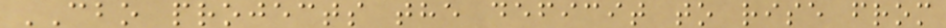CBO projects the deficit to rise from
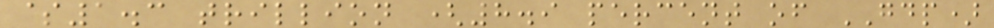$1.3 trillion (8.9 percent of GDP)
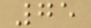75
